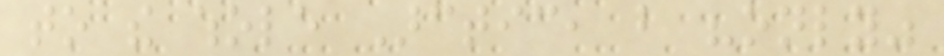to the whole Arctic, but "only"
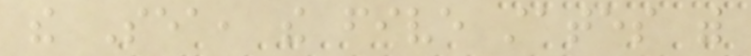the Sea, the five states with
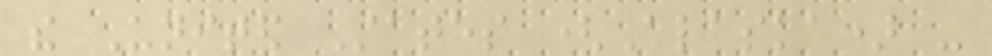the United States (Alaska) -
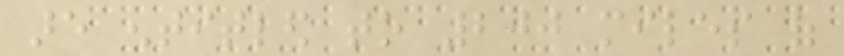are entitled to 200 miles of
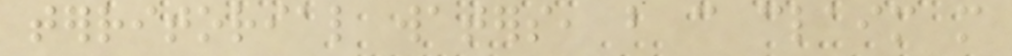territorial waters, but can claim more
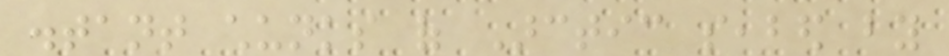distant chunks of Arctic seabed by
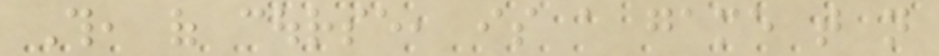This, of course, is a game that not
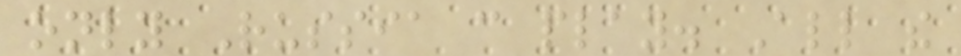only Russia can play. All the
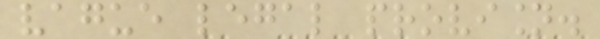vague legal provision.
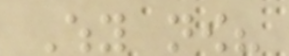Why now?
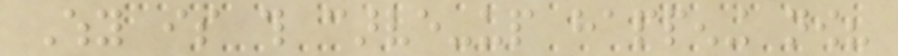Why is this carve-up happening now?
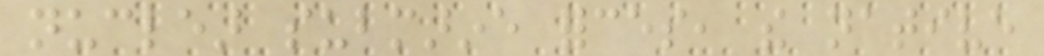nuclear submarine forces, the native
